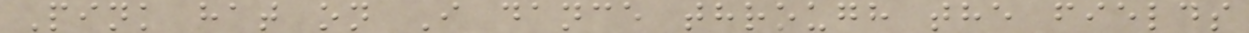Pink hat on I dance through the fields
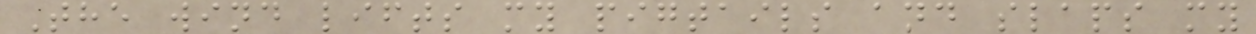The wind lifts my pigtails and slaps my
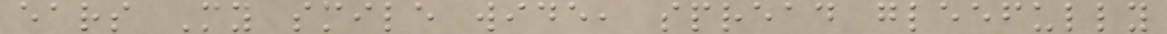ears My smile wide, spread gleefully
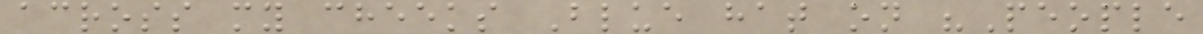across my cheeks Blue hat on "People
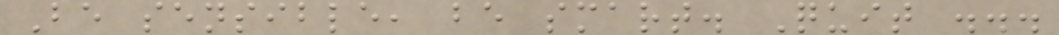Be sensible, be smart. Quit ...
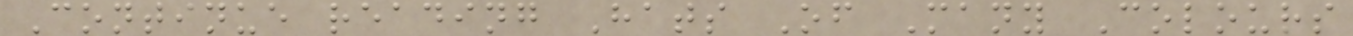Continue reading Hats Of Many Colours
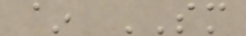~ SM
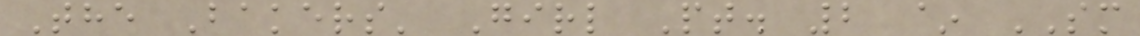The Bakers' Girl Pt. 2 ~ SM
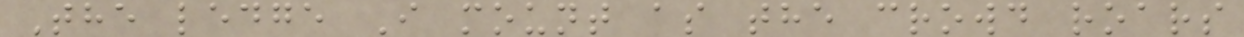The ledge I mount as the crowd roars
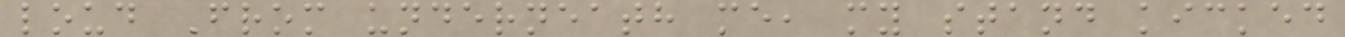loud From underneath me, my stand kicked
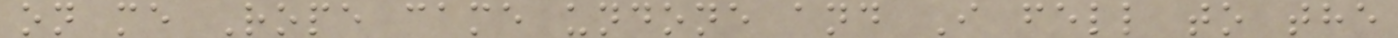on me Rope came undone and I fell to the
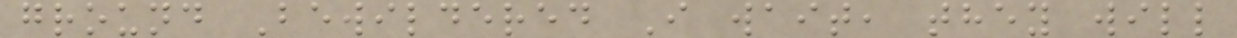ground Bewildered I wait, they will
